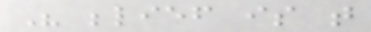His belief is that
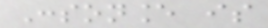Consonance is
